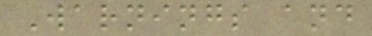Warnings and
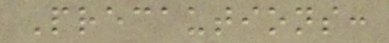Precautions:
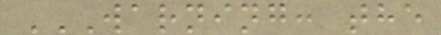WARNING: THE
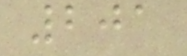201
